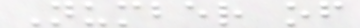Number of
